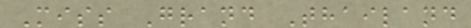Miss Grand Thailand
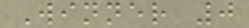Winner 0
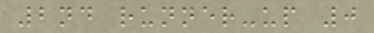2nd runner-up 0
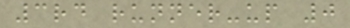3rd runner-up 0
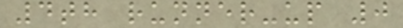4th runner-up 0
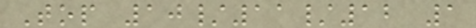Top 10/11/12 1
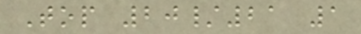Top 20/21 1
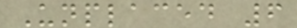Unplaced 6
